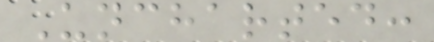Uncharted:
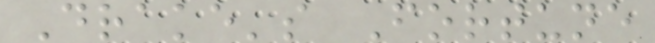Drake's Fortune
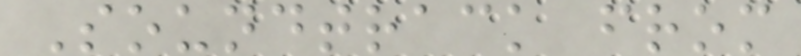Soundtrack from
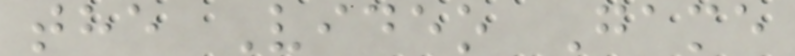the Video Game
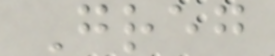Greg
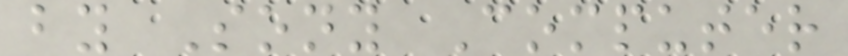by Sony Computer
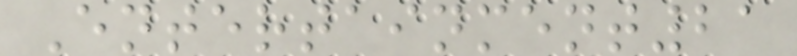Entertainment21
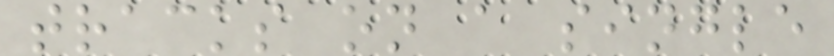tracks on a single
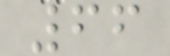66
